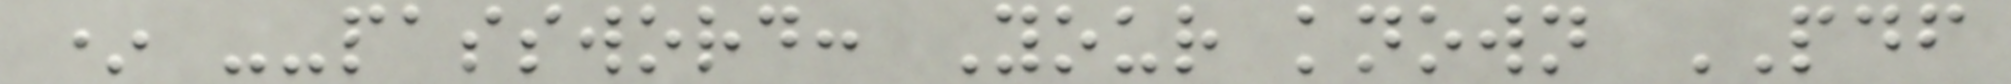* --password: Your known PDF
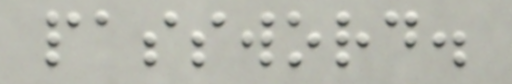password.
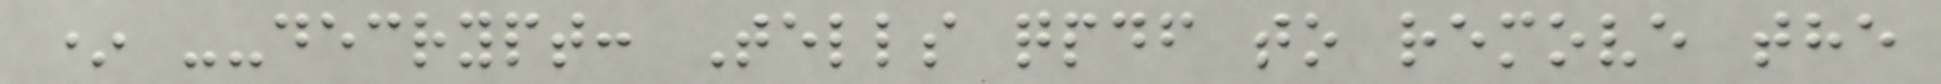* --decrypt: Tells qpdf to remove the
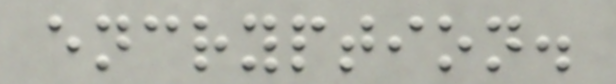encryption.
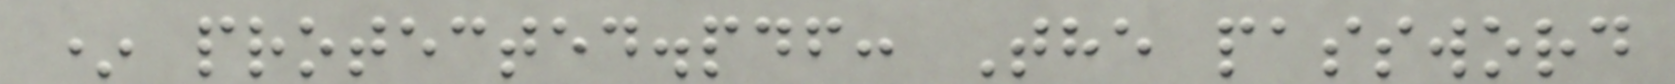* protected.pdf: The password
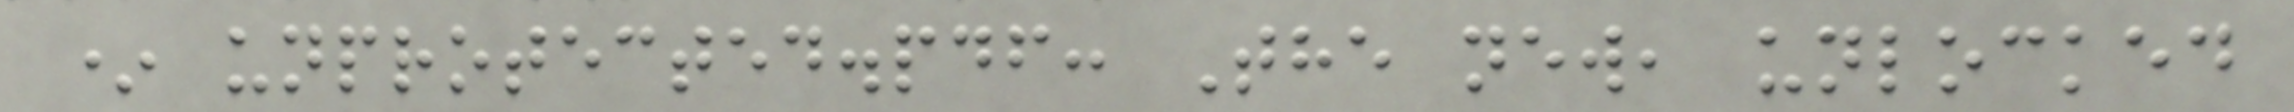* unprotected.pdf: The new, unlocked
